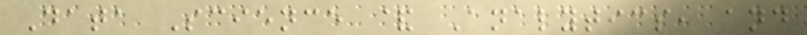Data Science & Analytics, and
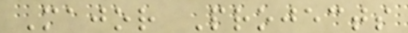Major Projects
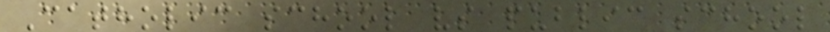Catholic school vs public school
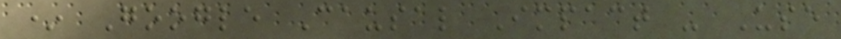* Google Causal Impact - Use
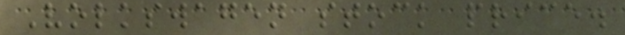Volkswagen stock price.
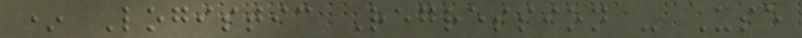* Logistic Regression - Use
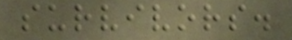survivors.
